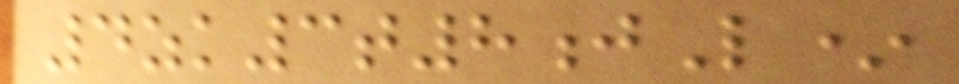4zk3t8jL*
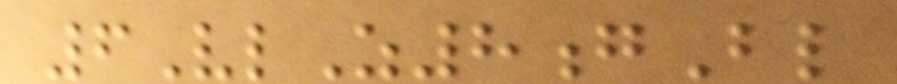6VlZ8gBl
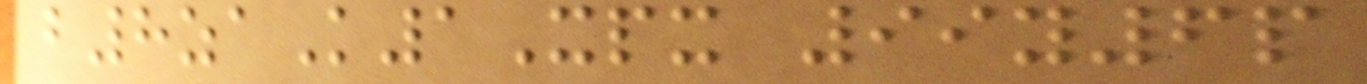b8zaK1Xpx 99y6p
